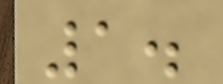1.
